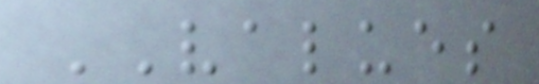VALUES
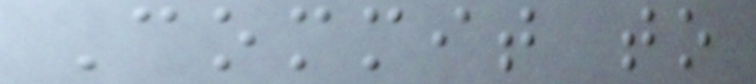Commit to
